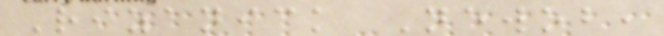Rizanick Newob,
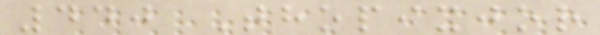440 Thopixjor
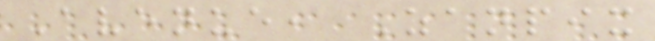Avenue, Zanpix
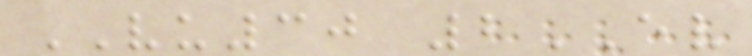VU30 2EV
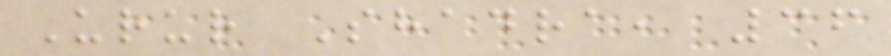Urur Shadra, 36
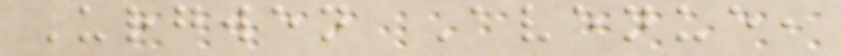Urgwen Avenue,
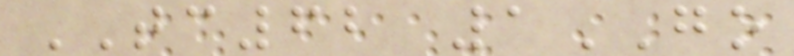TC62 1GO
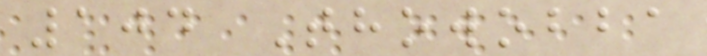104 Thowobba
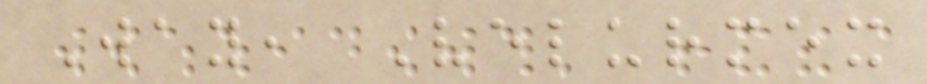Way, Velurmex
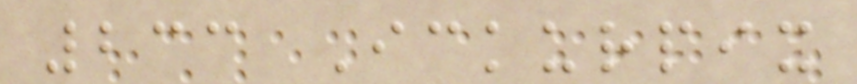233 Ickurpix
